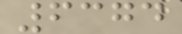6374
